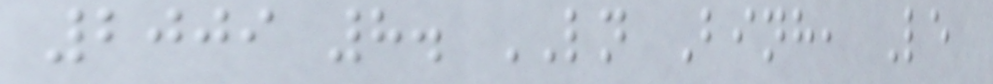2009 8. LN Binh, Le
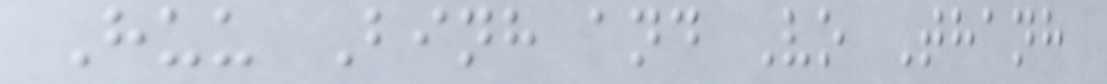Huu Binh and Vo Thanh
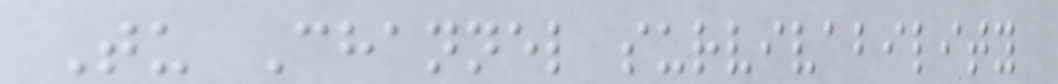Tu Channel survivability
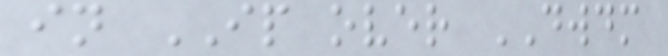in IP over DWDM
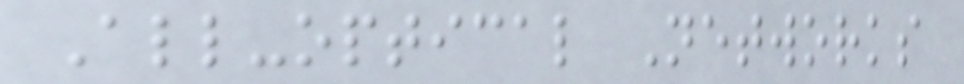All-optical Networks
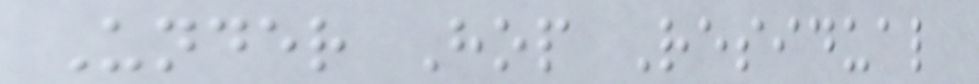Under Hop Residual
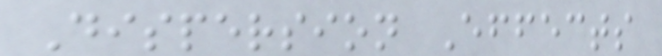Dispersion Effects
